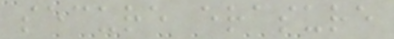secure erasure
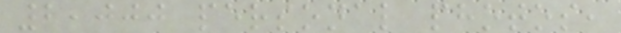2,000 personal photos,
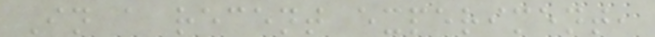In a recent experiment,
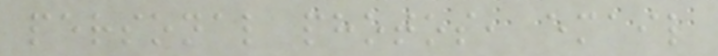personal photos, email
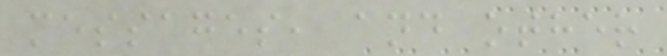messages, and other
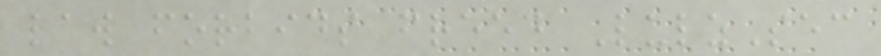law forbids freed LulzSec
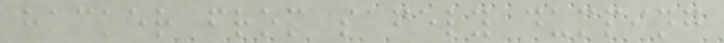hacker from safely dumping
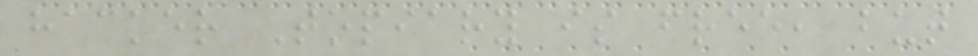hacker Topiary is free, but
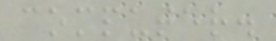computer.
